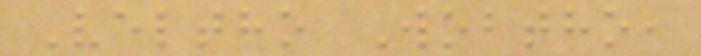Veltho Wobtho,
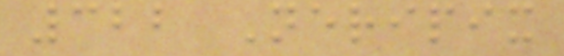322 Neripix
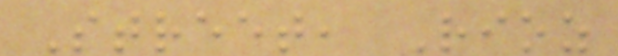Street, Rioz
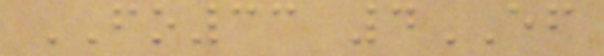FO33 4EF
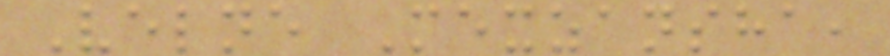Velne Mexzansha,
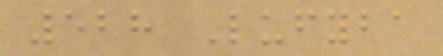528 Lufyba
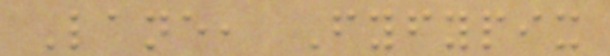Lane, Fyfypix
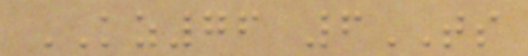KZ76 6TS
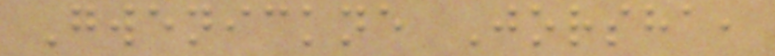Gwenickne Jorsha,
